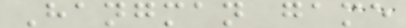Hangman game
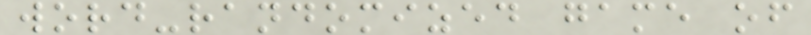word-randomized game of
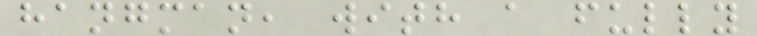hangman, with a fully
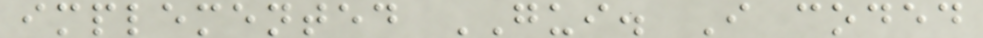implemented GUI. I coded
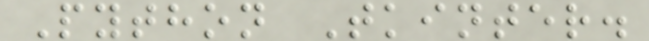Python Tkinter.
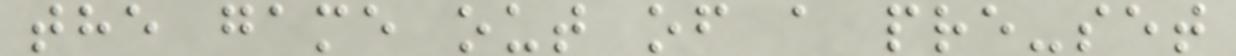the game out of a pre-set
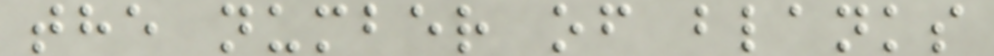the number of blanks
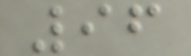96
